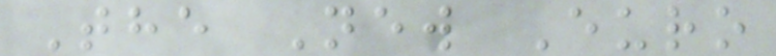The New Euro
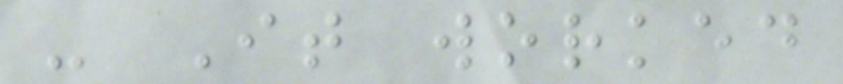- It worked
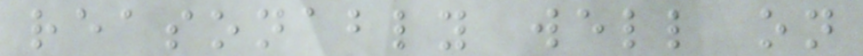reasonably well on
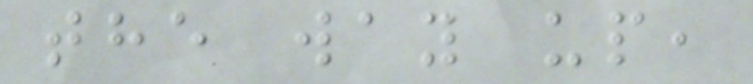the way up,
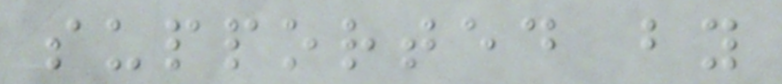supported by
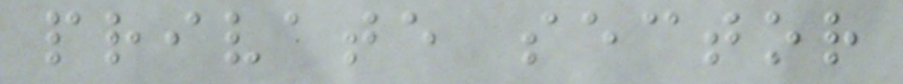private sector
